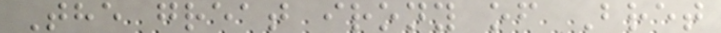The great irony of Bret
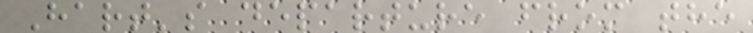Hart's departure from the
